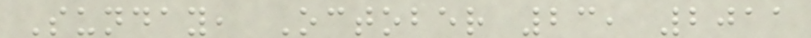Sunday, October 23, 2011
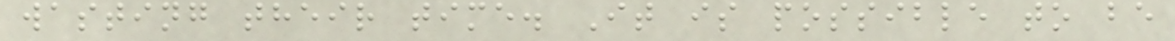wasting their time. It is possible to be
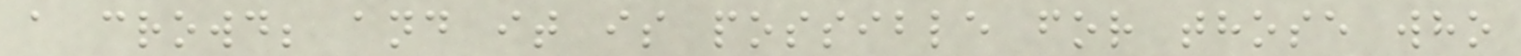a crowd; and it is possible for those who
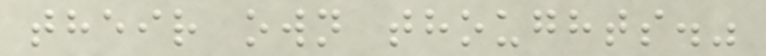their own thoughts."
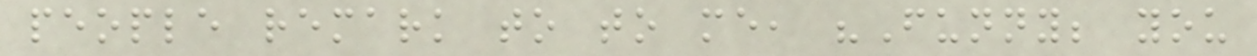people remark to to me, "Funny; you
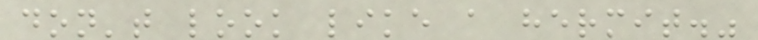don't look like a hermit."
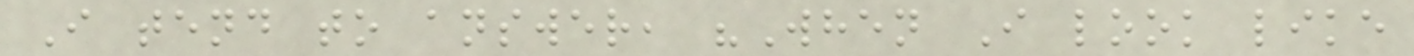I tend to answer, "When I look like
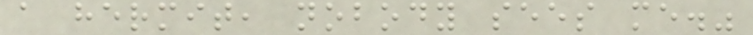a hermit, nobody sees me."
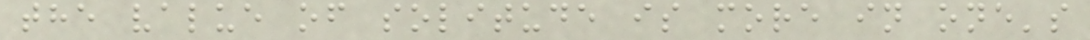the value of solitude is more in one's
